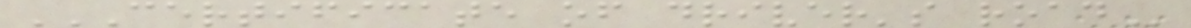CERTIFICATE OF DRIVER'S ROAD
